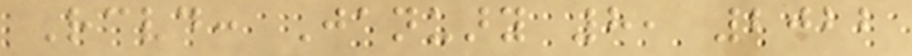Received: January 8, 2022
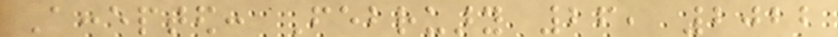Accepted: February 26, 2022
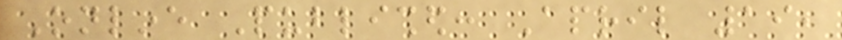Online Published: April 19,
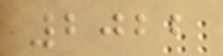2022
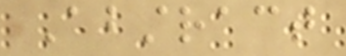Abstract
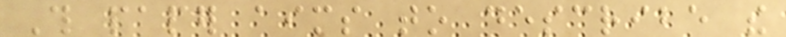This paper aims to describe the
